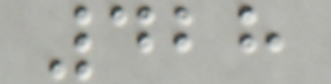428
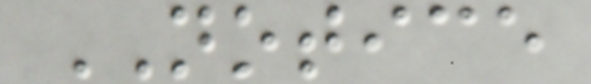NOTICE
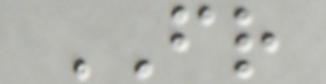FR
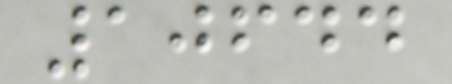10644
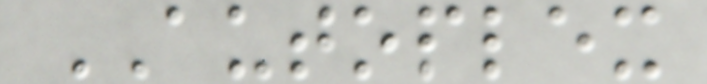AUTOPLEX
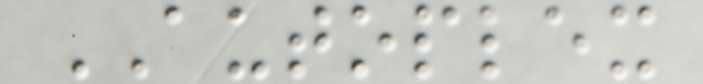AUTOPLEX
